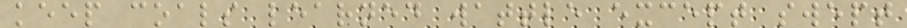keep coals learned wattle except swept
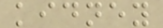kidney
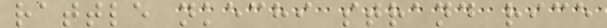rattle nkechi strand rice
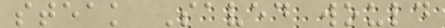steak Saved would
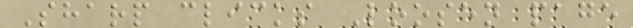Sharp clicks Loosen page
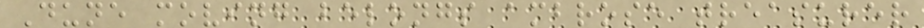Dune moving belongs ambrose treasurer
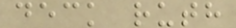deck ruth
